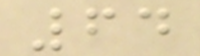64
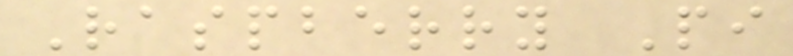Raspberry Pi
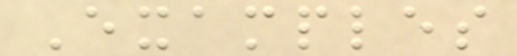Examples
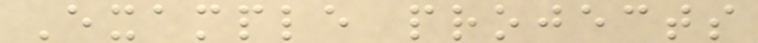Example projects
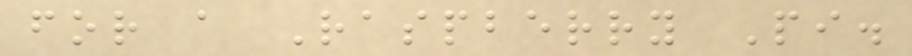for a Raspberry Pi.
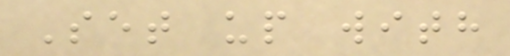Set up with
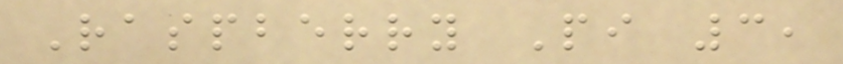Raspberry Pi 3,
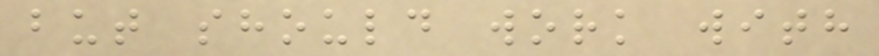but should work with
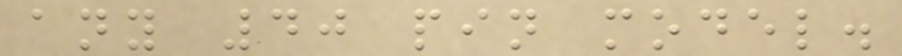any 40 pin model.
